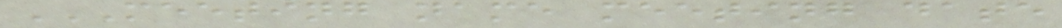MEETING NAME MEETING DATE
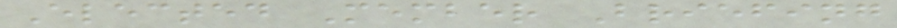Elected Member Briefing
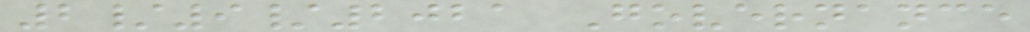2/9/2021 Governance
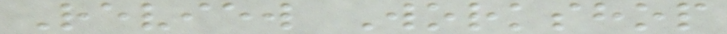Review Workshop
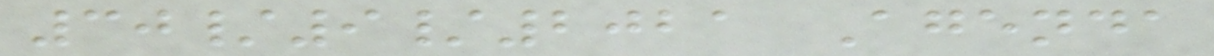30/9/2021 Agenda
